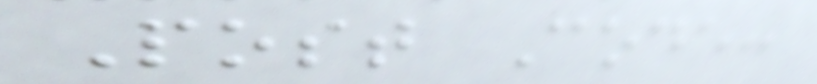Post Code:
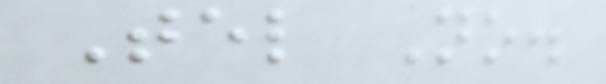Tel No.
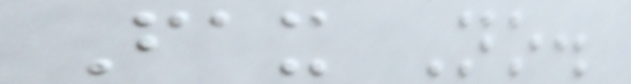Fax No.
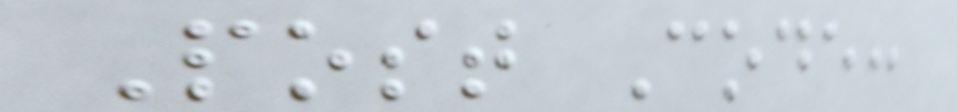Post Code:
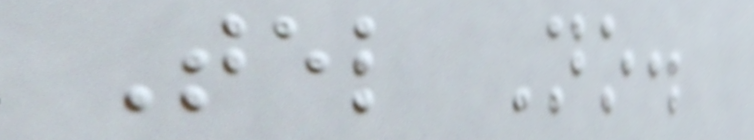Tel No.
